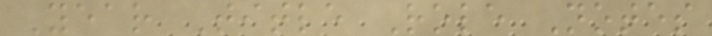Year Title Role Notes
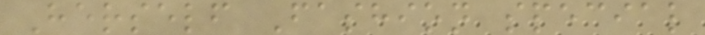Herself Fashion special
